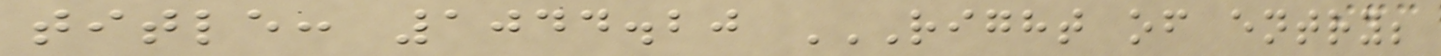title: 1044.20 RIGHT OF ENTRY;
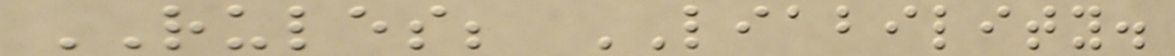RULES; LIABILITY.
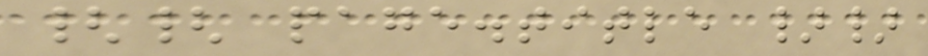{{ page.title }}
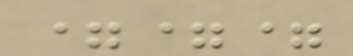===
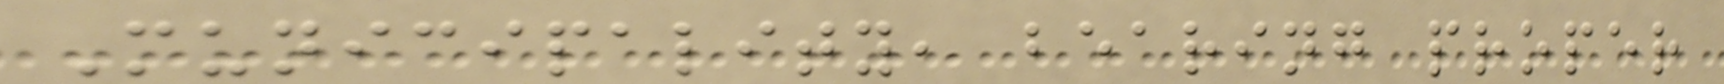Municipality, bearing proper
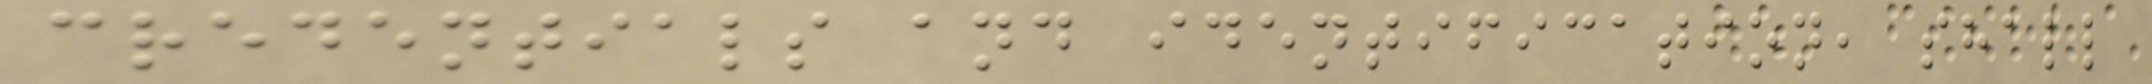credentials and identification, shall
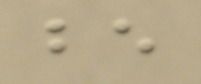be
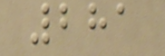281
